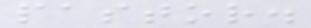pastor.
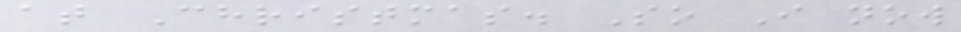at Christmas. So I now
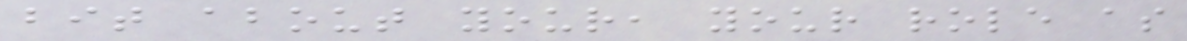bit about your, your role as
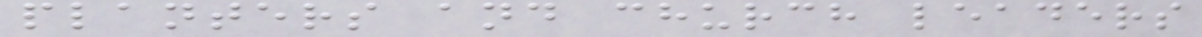planters and church leaders
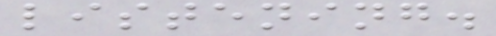listening.
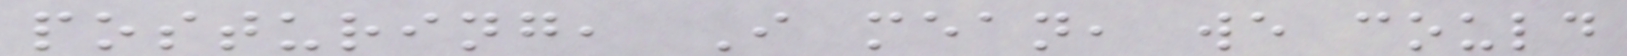posturing, I mean, we could
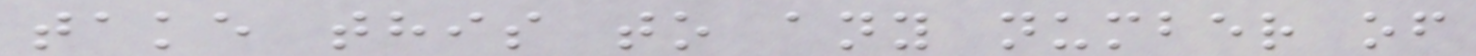take this to any number of
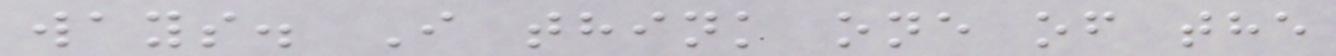ways. I think one of the
